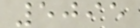5095
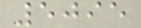5095
